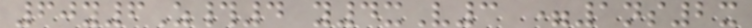60y6Z#4 y4xV3 =1ns2x
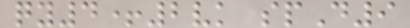qy4+2vk spD9
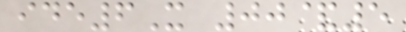ide6X 00&5
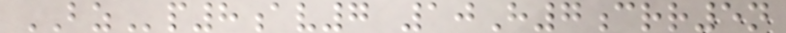BZp8av7 10H7crr5n
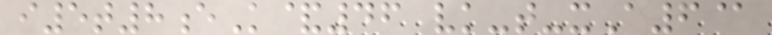i5t8eK&46 vk-t-xA6@
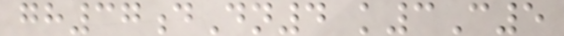gh37dDn4 k3C5
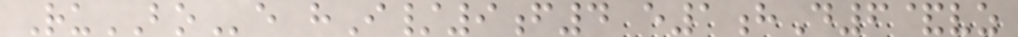RuBOe hI/9f4 e1hD6&vz
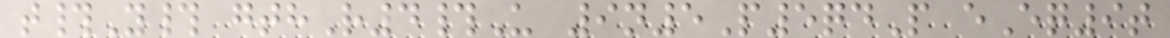t#Y# gthR4#U 9n5P5qdP eEq9t
